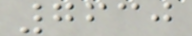7630
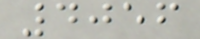4056
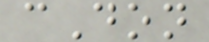cDon
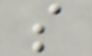s
